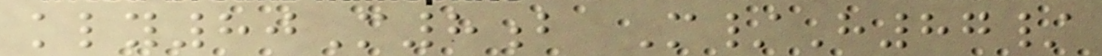kly80M8b M/H87/
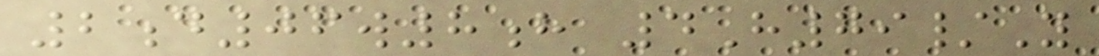2d06w8h 4H79/Y
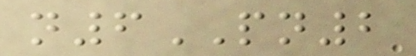n6PN2
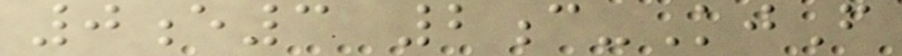0e3 2c-KjF
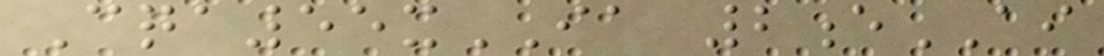Cqa55xIA 2eAI
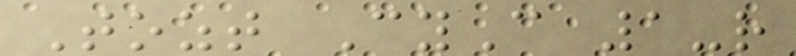Tozt CyC 1-r
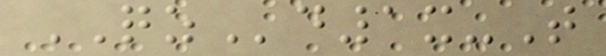QZd1x-T
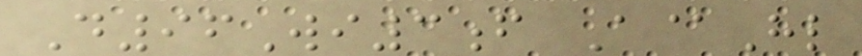D96Wi3f A@Hl
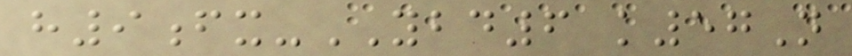h9fx-YBD6 k57N
